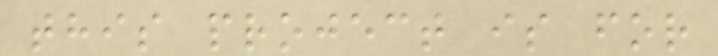this project is for
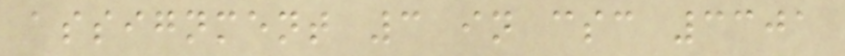assignment 3 in csc 3301
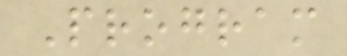Program
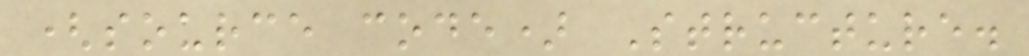(source code) Structure.
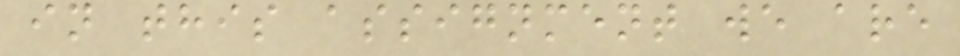in this assignment we are
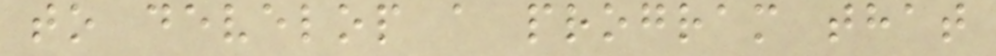to develop a program that
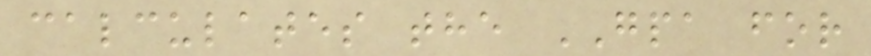calculates the GPA for
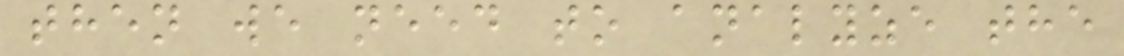then we need to analyze the
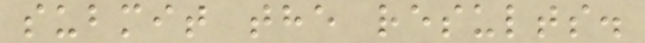submit the results.
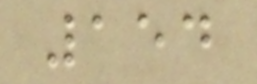154
